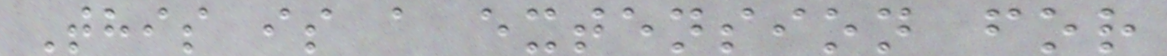This is a extension for
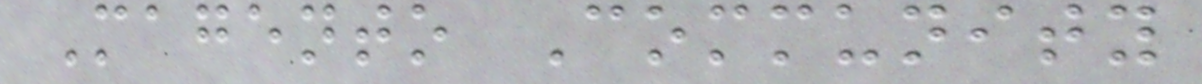Magento Community
